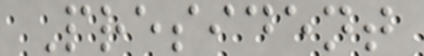President
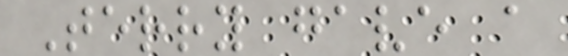Terry gave a
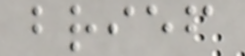brief
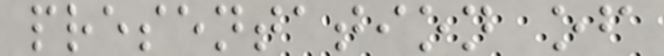presentation of
